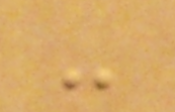-
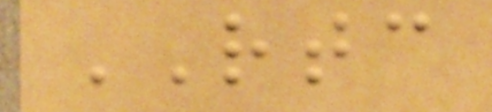RTC
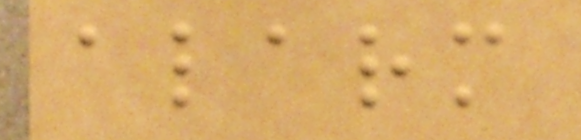alarm
